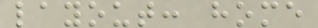layout: home
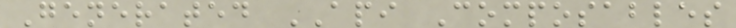Generated API Composables
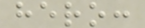hero:
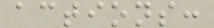actions:
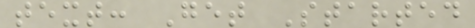text: Get Started
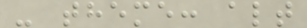- theme: alt
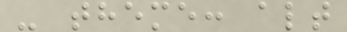- theme: alt
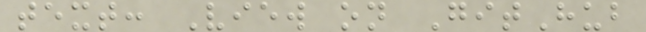text: View on GitHub
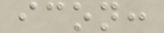icon:
